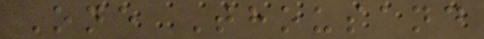One Thousand
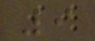9
